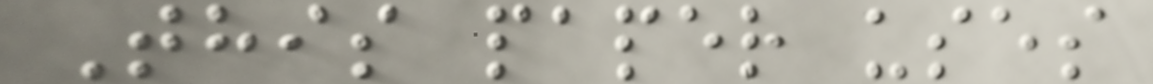This paper uses
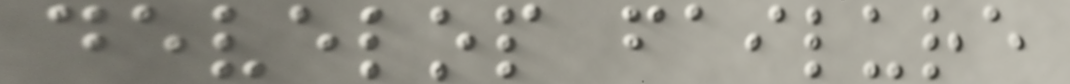develop failure
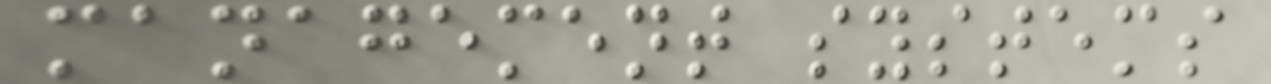management systems
